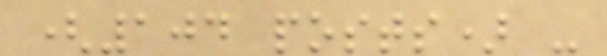(104 posts) -
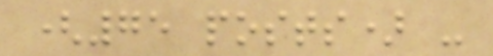(75 posts) -
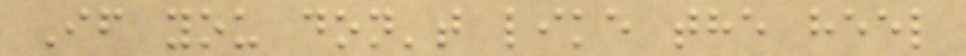If you don't like the heel
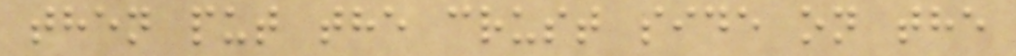then put the crust side on the
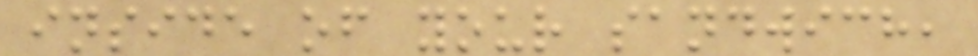inside of your sandwich,
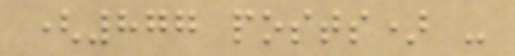(877 posts) -
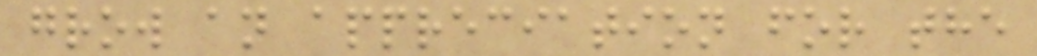grow an appreciation for the
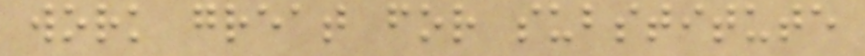work great for substitute
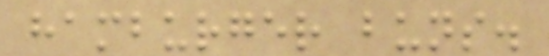hamburger buns.
